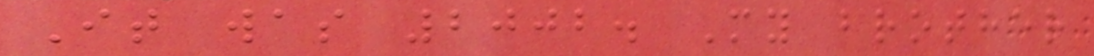It was 2002. My brother
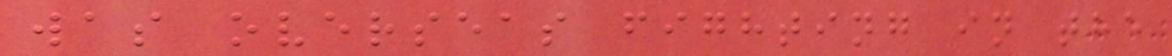was overseas fighting in the
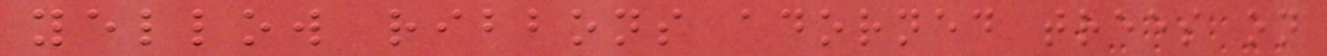yellow ribbons adorned trees on
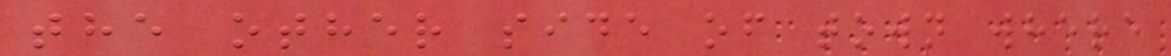the other side of town where
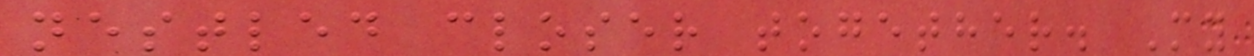nestled closer together. My
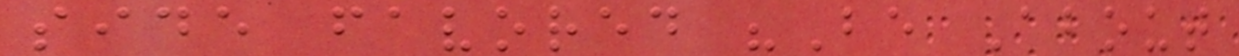side favored "Be About
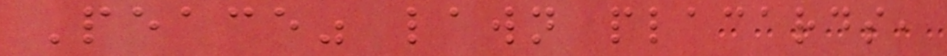Peace" lawn placards,
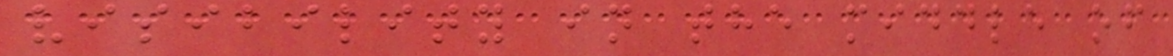visibility in the middle of
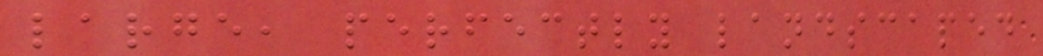large, perfectly landscaped
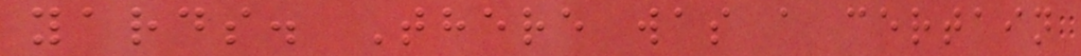yards. There was a certain
